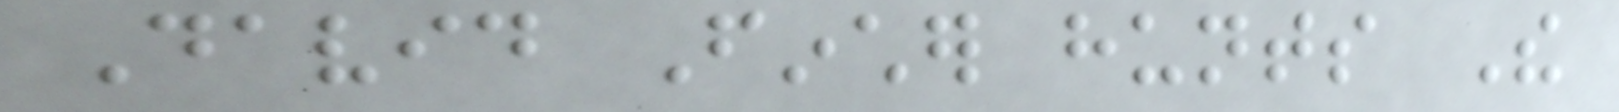David Fincher hunts The
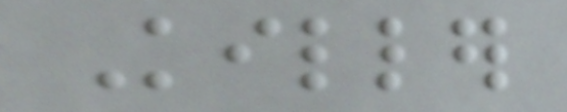Killer
